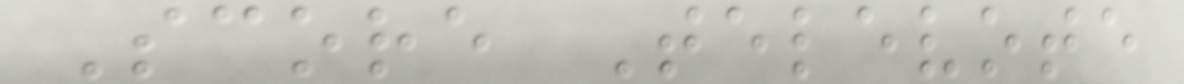Score Televote
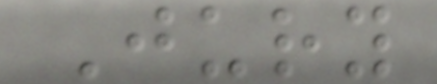Jury
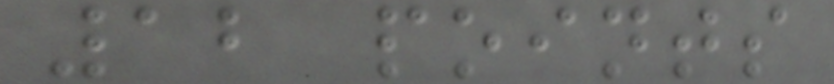12 points
